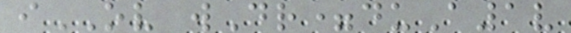iOV wDr=duA1v
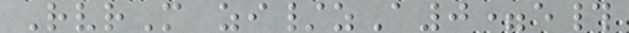RvrM zi/zA0=e#
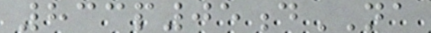833p05dNA
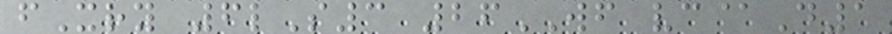fXry 6lS3 26WF vc@D1
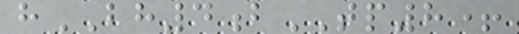hBH4bTP8+
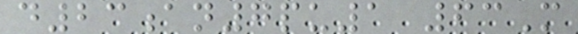d23an7pu1 63M
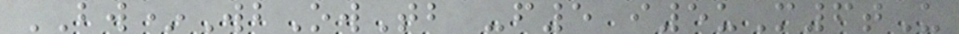BW*WbOwTb -f5 i5uM6tU
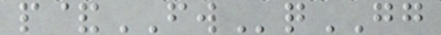p&FWqGG
